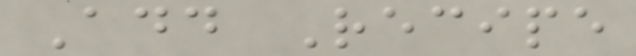Add Recipe
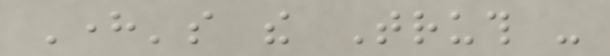Here's the Truth -
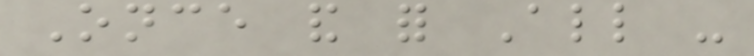Once and for All -
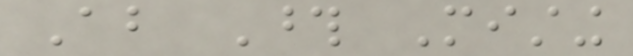About Those Misting
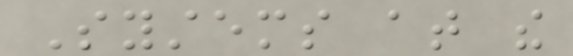Systems at the
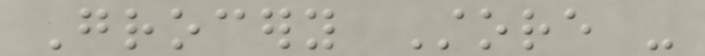Grocery Store -
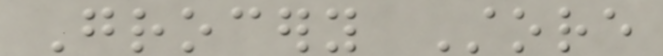Grocery Store
